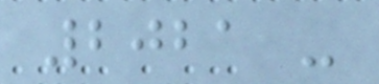2021 -
